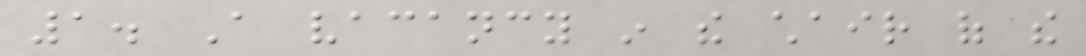1. A vacancy in the chair of the
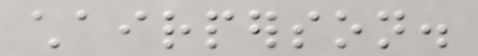chairperson.
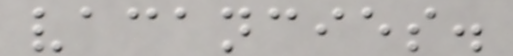vacancies.
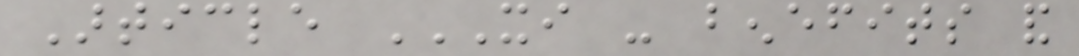Article XI - BENEFITS AND
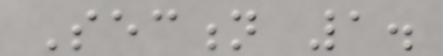Section 1.
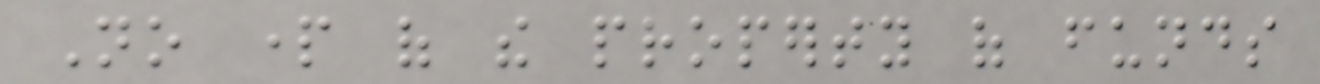No part of the property of funds
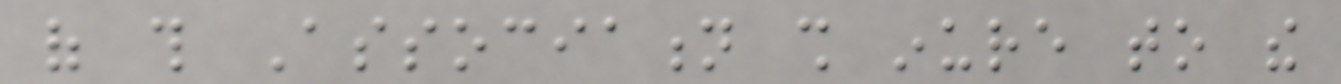of this Association shall inure to the
